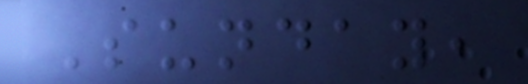Sunday,
